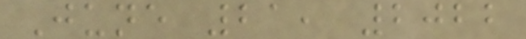June 21, 2022
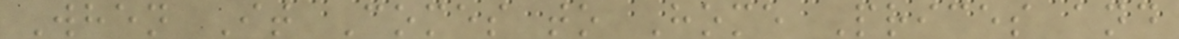When It Comes to Home Prices and
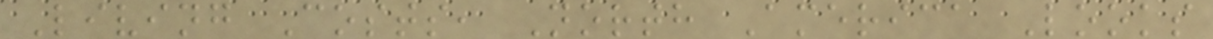Living Costs, North America Looks
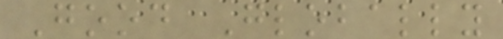Good Globally
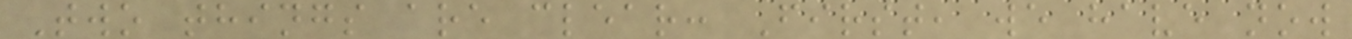Two things are clear: First, we have now
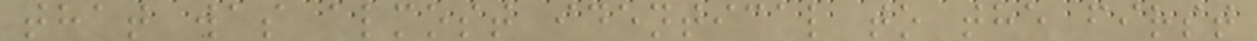that was almost identical to the first
